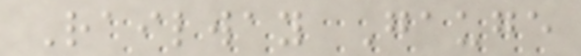Railway Gauge
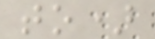to)
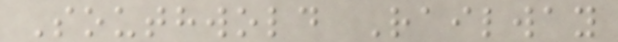Southwold Railway
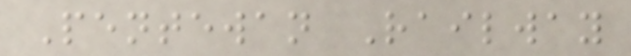Pentewan Railway
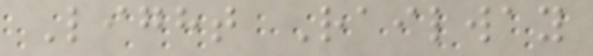Light Railway
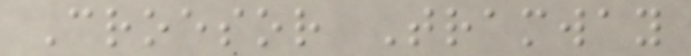Croesor Tramway
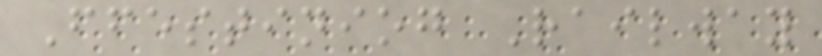Ffestiniog Railway
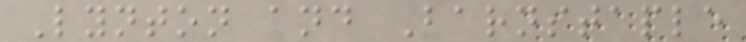Lynton and Barnstaple
